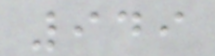949
